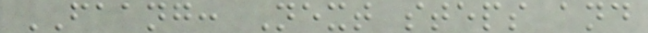FAANG: Next steps and
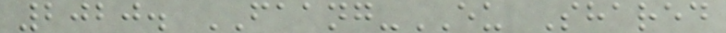2020. FAANG-EU Shared
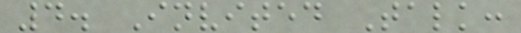4. Invited Talk:
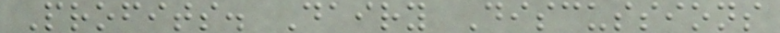Profits. Dairy Discussions
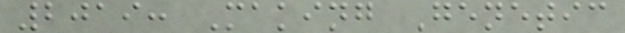2019: Making Genetic
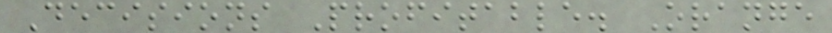Decisions Profitable. Orange
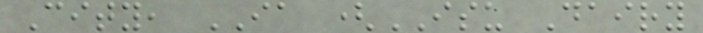City, IA (ISU Dairy
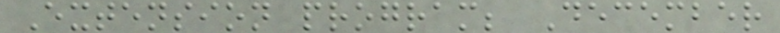Extension program; December
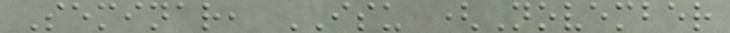Seminar, ISU (November
